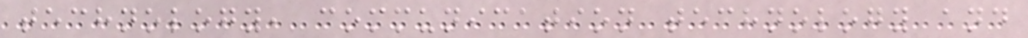technology, communication technology and
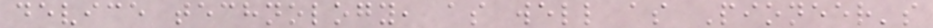device technology, as well as Pioneer's
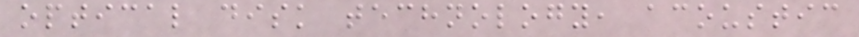optical disk technology, acoustic
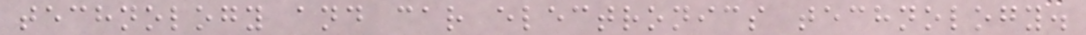technology and car electronics technology.
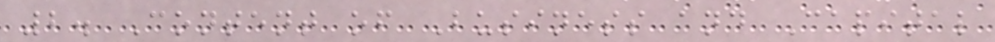2. Content of Business and Capital
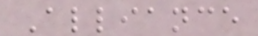Alliance
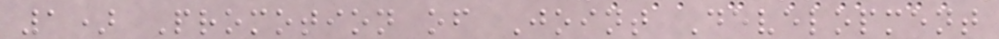1) Promotion of Joint Development
